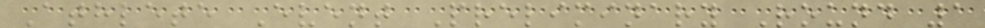Athlete Event Preliminary Round 1
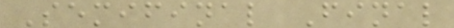Semifinal Final
